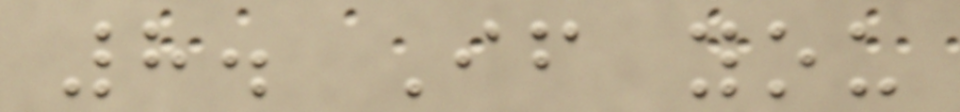8. If you
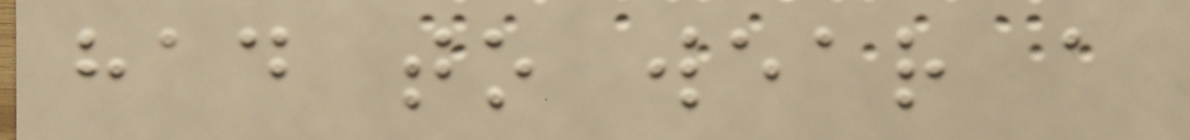had to wear a
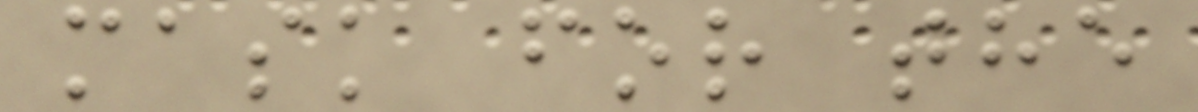mask for the
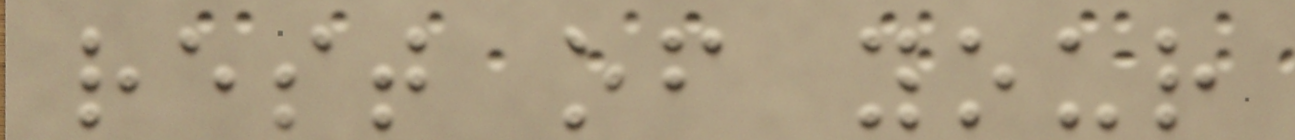rest of your
